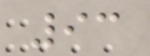93
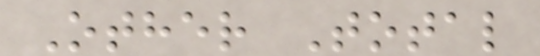Other Total
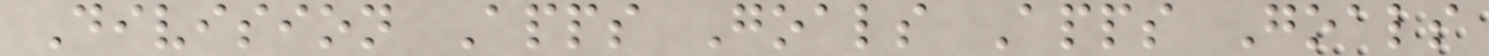Division Apps Goals Apps Goals
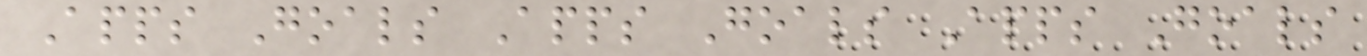Apps Goals Apps Goals Apps Goals
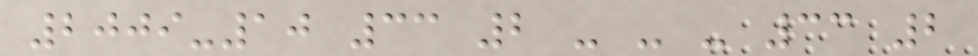2009-10 33 2 - - - 33 2
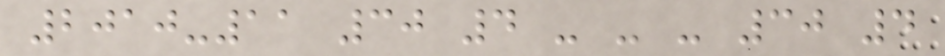2010-11 30 4 - - - 30 4
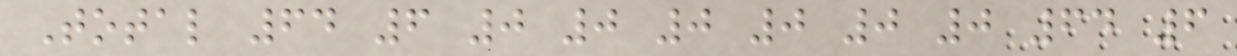Total 64 6 0 0 0 0 0 0 64 6
